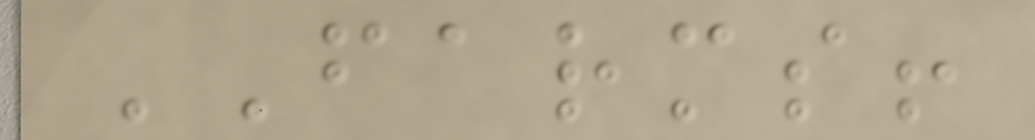FARMS!
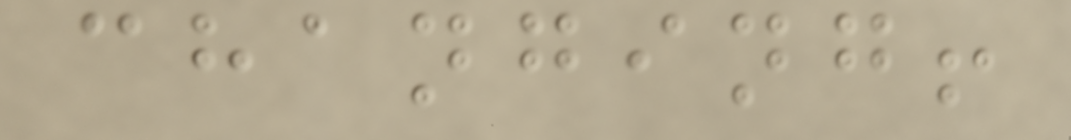changing!
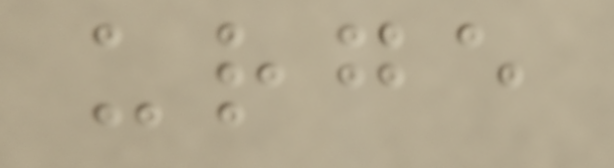urge
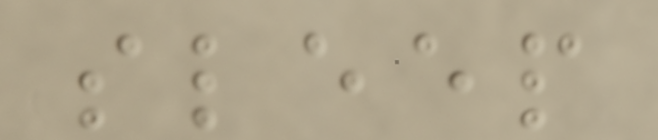sleep
